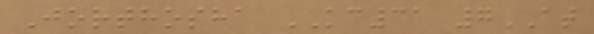Jorthosha KC31 7AT
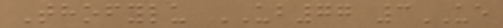Thofylu UB77 3UE
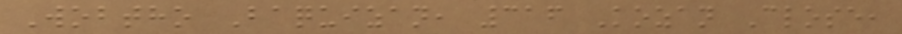Wobtho Baquizan, 316 Kozan Close,
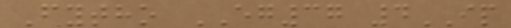Fytho EG37 4IP
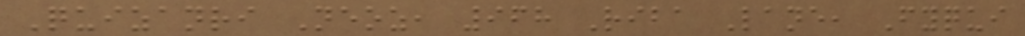Quizanri Neoz, 968 Riba Lane, Fyqui
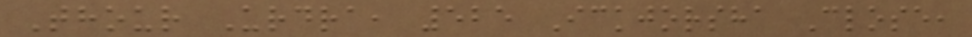Thour Urdra, 525 Ickjorsha Close,
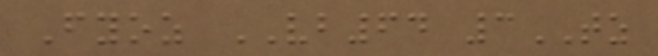Fyoz VB64 3TZ
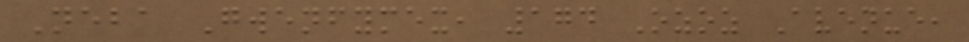Neba Gwenfymex, 174 Ozoz Avenue,
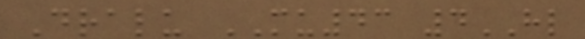Dralu MU43 4HL
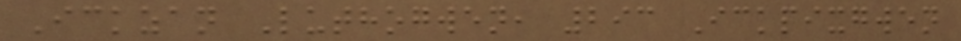Ickzan Luthogwen, 293 Ickpixgwen
